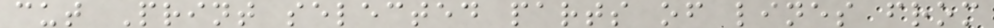cut Print selected parts of lines from
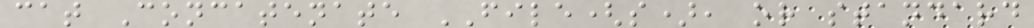cat Concatenate FILE(s), or standard
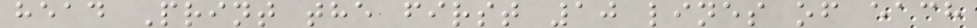head Print the first 10 lines of each
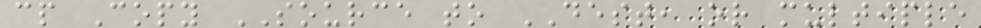cp Copy SOURCE to DEST, or multiple
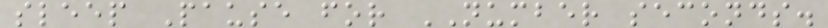sleep Pause for NUMBER seconds.
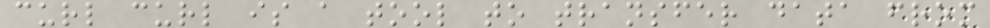curl curl is a tool to transfer data from
